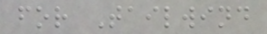for Tailwind
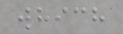which
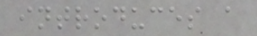introduces a
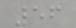56
